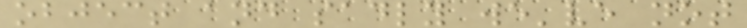object and sadly we've not
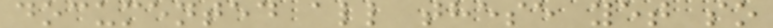documented all these yet so
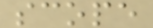scope
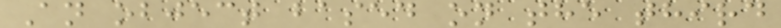An object based on the third
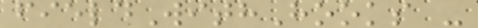fieldWithHooks -
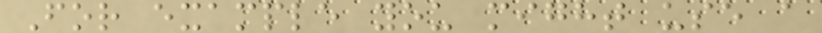For example you might use a
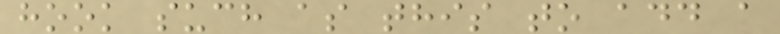hook such as this to add a
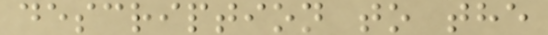description to the
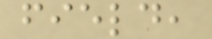field,
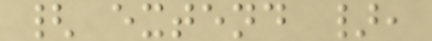{ extend },
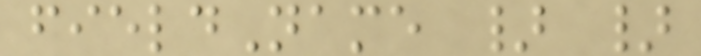fieldName } }
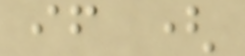if (
